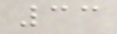33
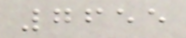7655
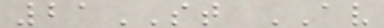21ST AV
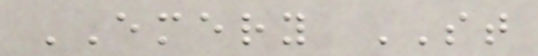EMERY ST
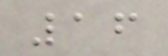16
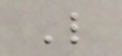L
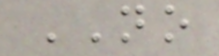NO
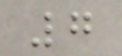7
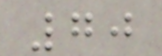70
